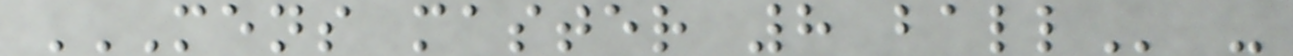MENS MASTER 8 BALL -
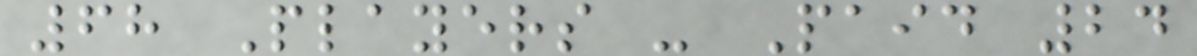68 Players - Paid 24
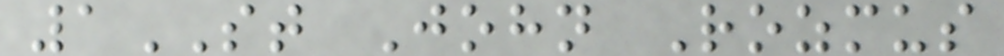1ST John Rozmus
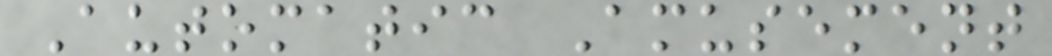Automatic Amusement
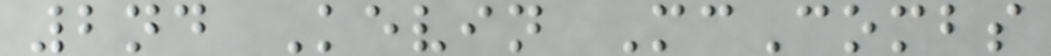2nd Kevin McCombs
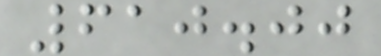610.00
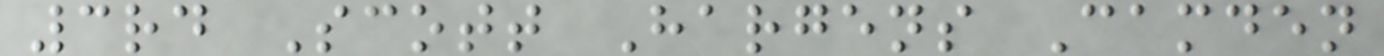3rd Scott Hargens Camden
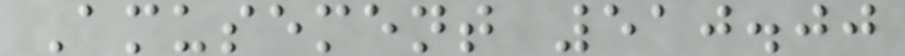Amusement 510.00
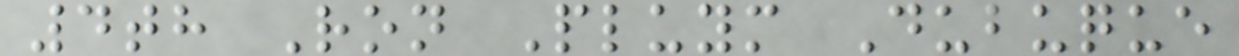4th Ron Pluym Dubuque
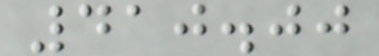410.00
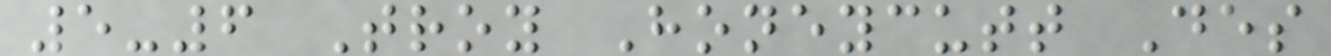5-6 Troy Honeycutt Des
